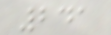241
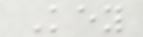Key
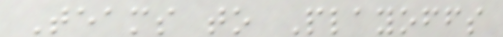Teams to Playoffs
